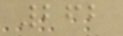262
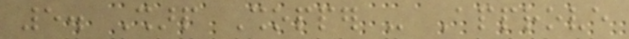5. Sharp Shopper - Approve
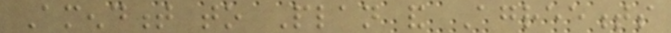Amendment to Plan and Agreements
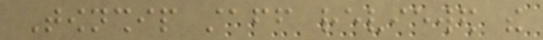Township staff reviewed the
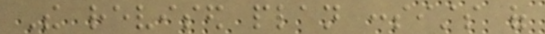The revised plan consists of
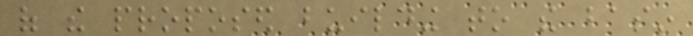of the proposed building to the basin
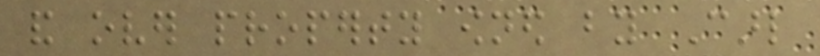and over property owned by Carl
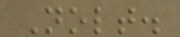Nolt.
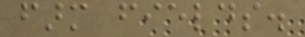farm fields.
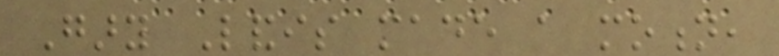Gary Landis made a motion,
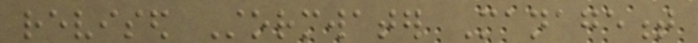revised Stormwater Management
